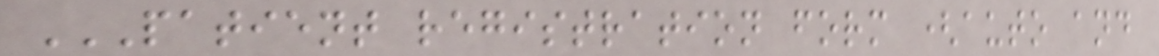PATIENT REGISTRATION FORM (AUTO AND
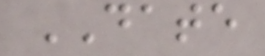DATE
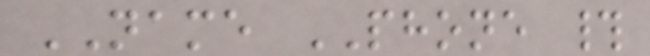NAME PHONE #
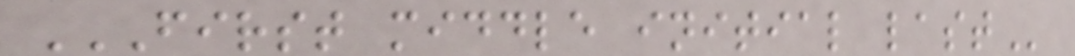FIRST MIDDLE INITIAL LAST
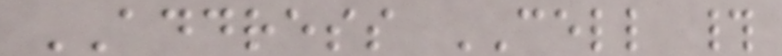ADDRESS CELL #
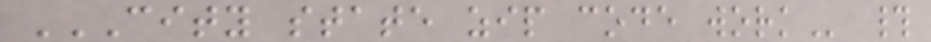CITY STATE ZIP CODE WORK #
